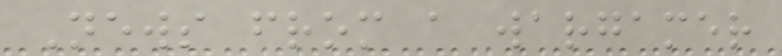News from a wargamer
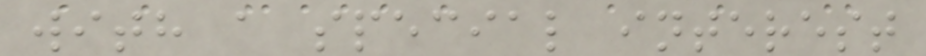with a special interest
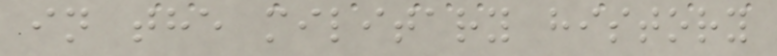in the military history
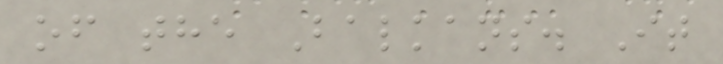of the Balkans. It
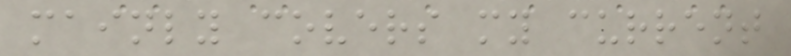mainly covers my current
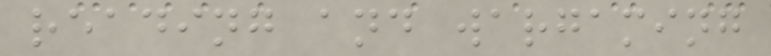reading and wargaming
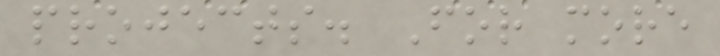projects. For more
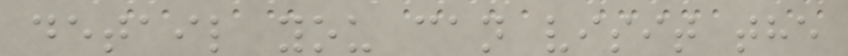detail you can visit the
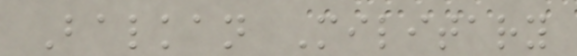Balkan Military
